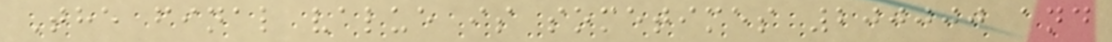The final value is sometimes 200000 and
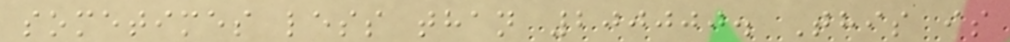sometimes less than 200000. This is
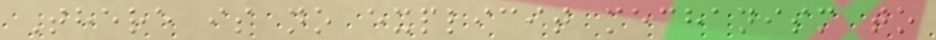There is no explicit mechanism to
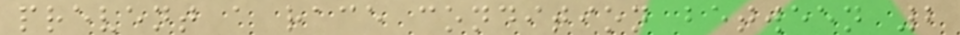prevent a race condition between 2
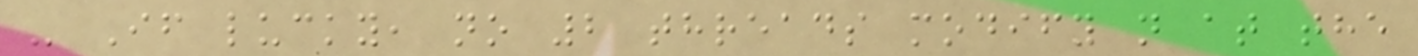- If lucky, no 2 threads modify n at the
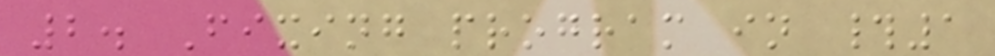2. Fixing program in #1
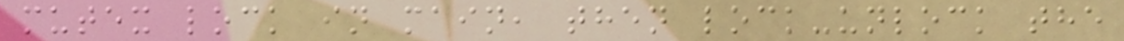mutex lock in main, then lock-unlock the
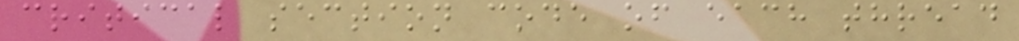critical section code of each thread
